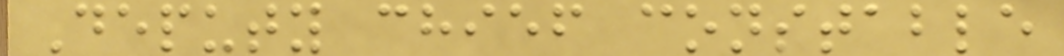Deputy chief constable
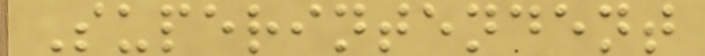Superintendent
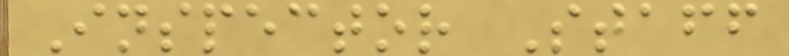Inspector Staff
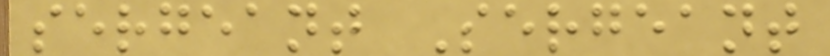sergeant Sergeant
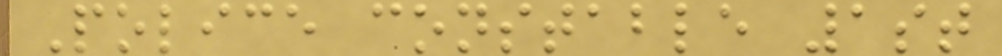Police constable 1st
